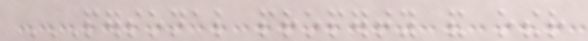PERSONAL PROPERTY AND OTHER
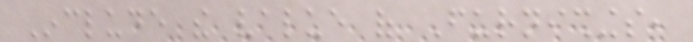Include the value of Furnishings,
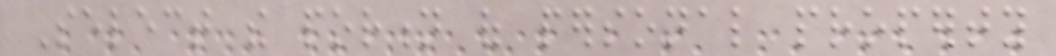Select the portion of personal property
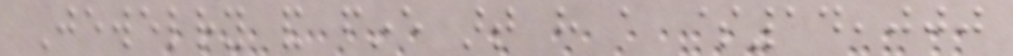Jewelry and fine art have a $14,000
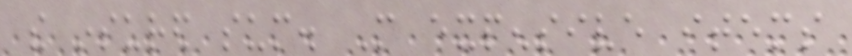the insured sum. More expensive items
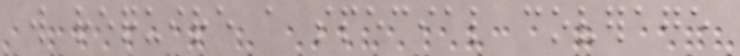will require a special coverage
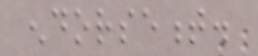endorsement.
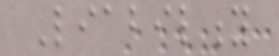Liability
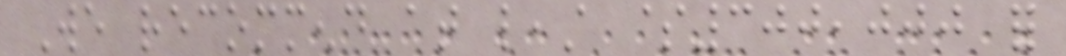We recommend at least $300,000 for
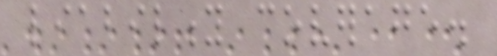liability coverage.
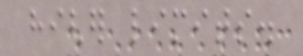higher limits.
